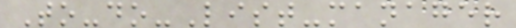To-do-List-manager
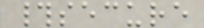#secure
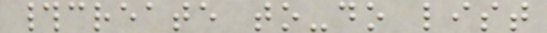#create to-do list
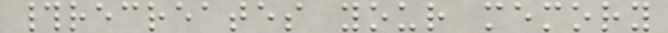#recreates your memory
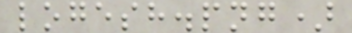logesh.png)
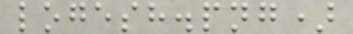logesh.png)
